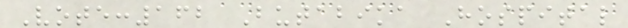Vote:162 Butabika Hospital
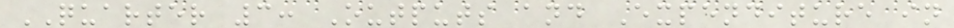QUARTER 3: Outputs and Expenditure in
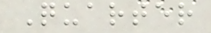Quarter
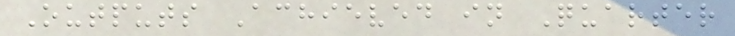Outputs Achieved in Quarter
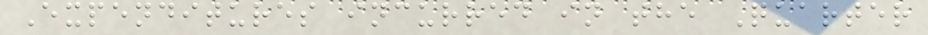Expenditures incurred in the Quarter
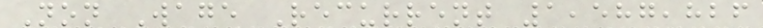Non Wage Recurrent 1,587,826
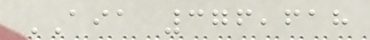AIA 376,618
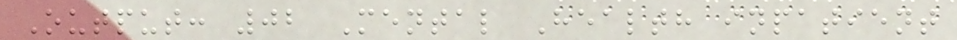Output: 02 Mental Health inpatient
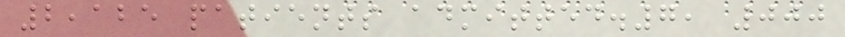2,125 patients admitted.7, 000
